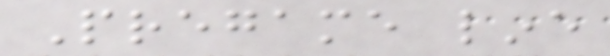Pregame line
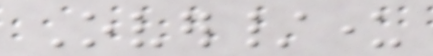Over/under
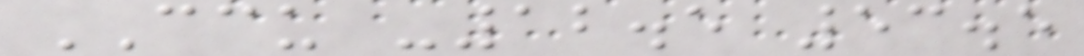CCU -12.5 53.5
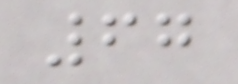67
